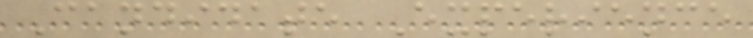Candidate Experience
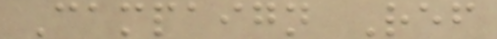Campaign Ref
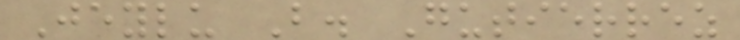Jeylu B. Gutierrez
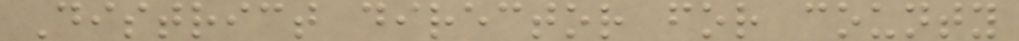District director for county
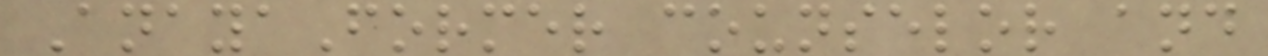AnayaFormer counselor and
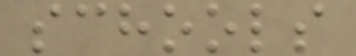schools
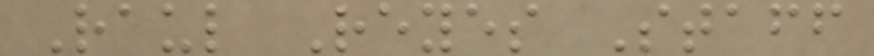Raul Reyes Staff
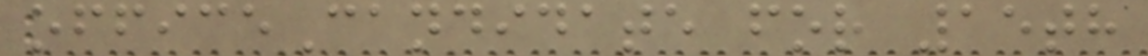officeCandidate for 15th
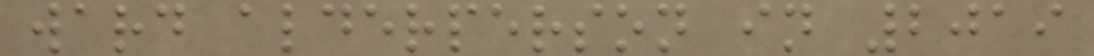ward alderperson in 2019
